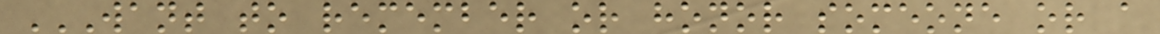WANT TO REMEMBER OR HONOR SOMEONE OR A
